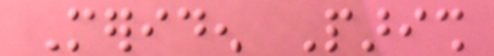Meriden Parish
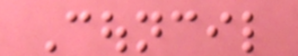Council
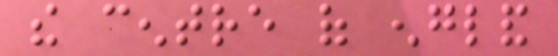the centre of england
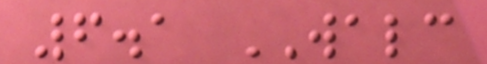6.1 WALC
